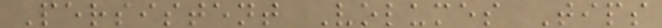Persistent Volumes Tips
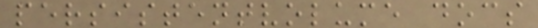persistentvolume docs
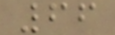66
